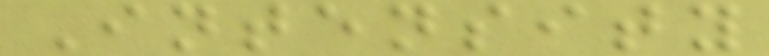Intensity
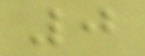0
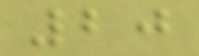20
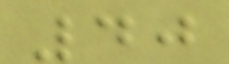40
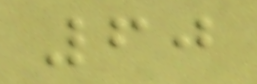60
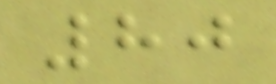80
